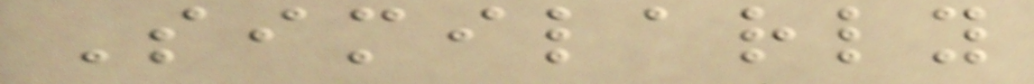Similarly
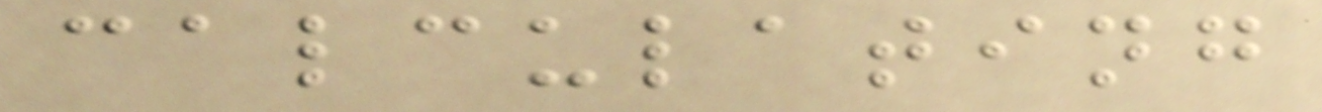calculating
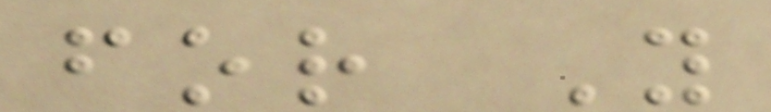for Y
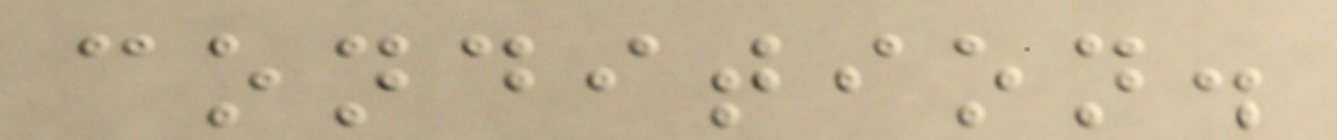condition.
